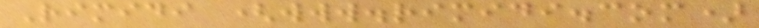Rimidi (www.rimidi.com)
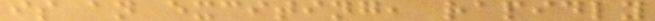is an exciting, rapidly
